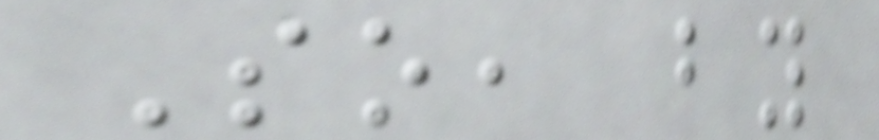So, by
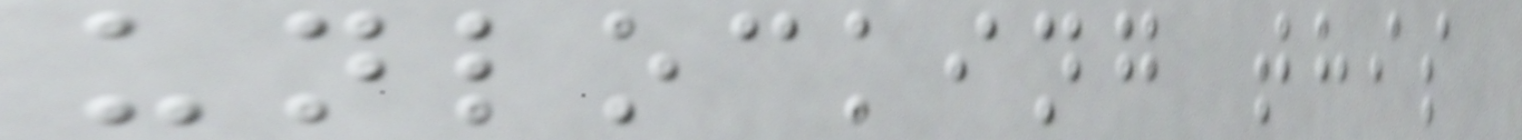unlocking this
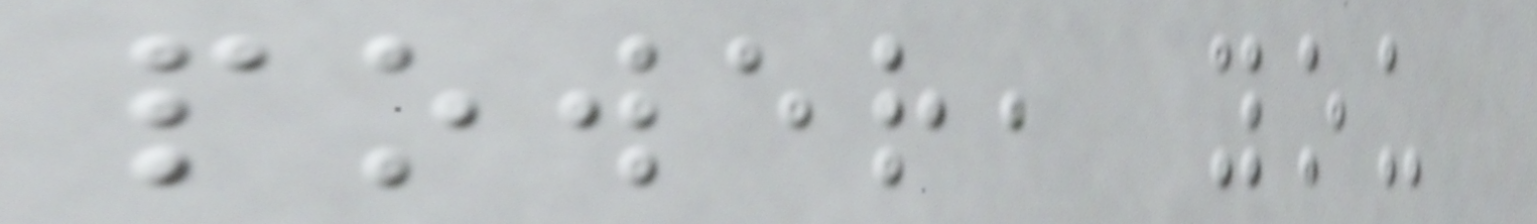power, you
